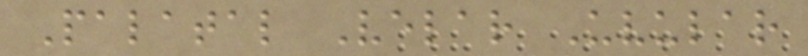Palatal Velar Uvular
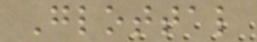Glottal
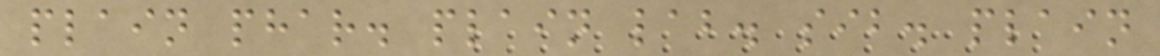plain phar. plain lab. sib. plain
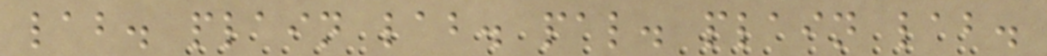lab. plain lab. pal. plain lab.
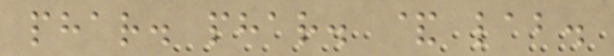phar. phar. & lab.
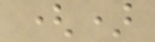()
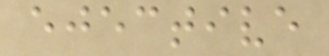ejective
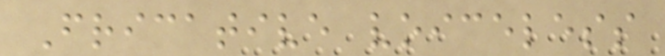Fricative voiceless
